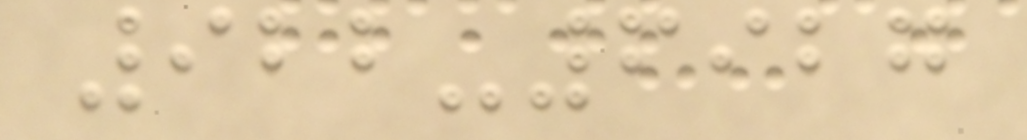922-6927
